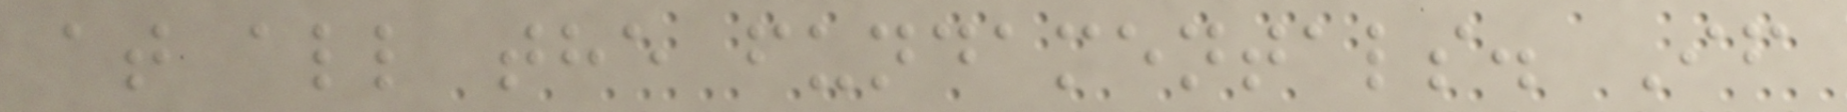at all the fundamentals. If
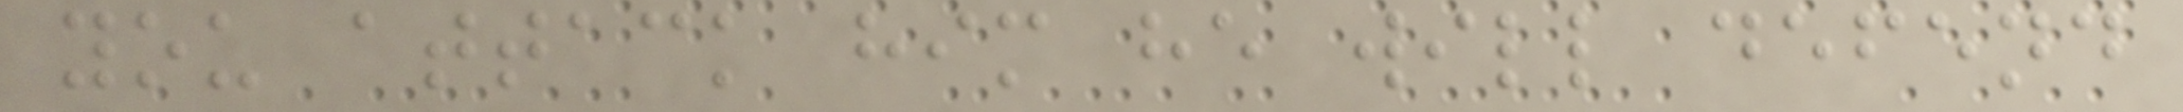you attack him he will defend
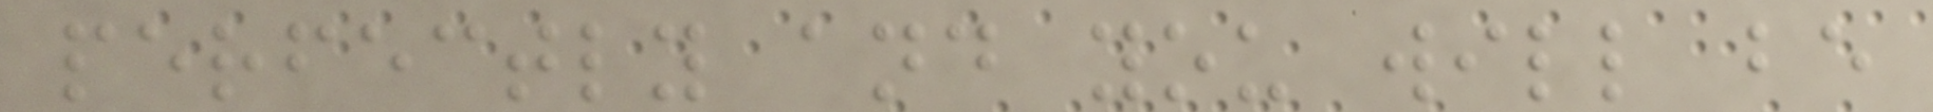perfectly and you will be
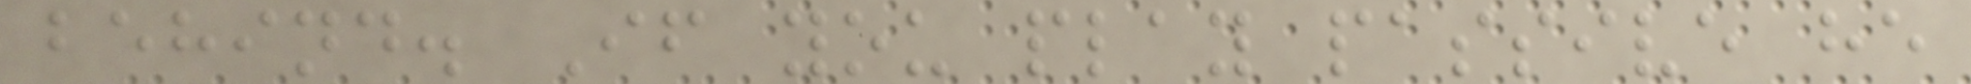behind. If you play passive he
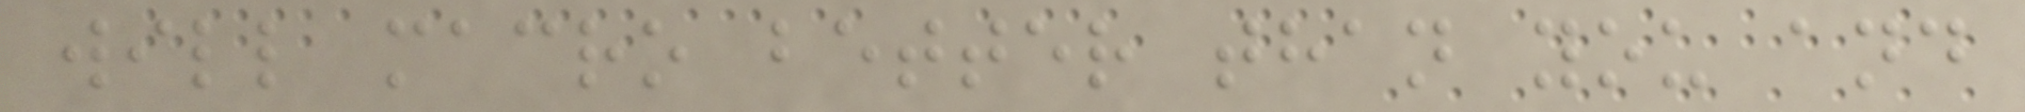will macro better than you and
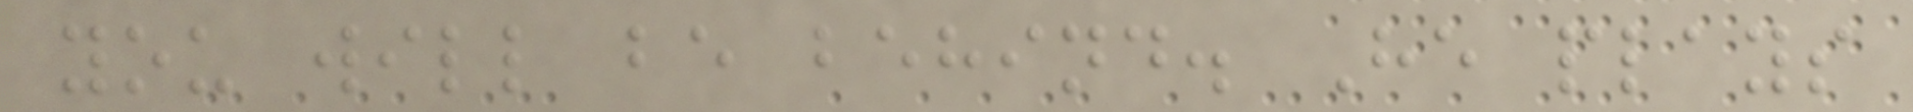you will be behind. He plays
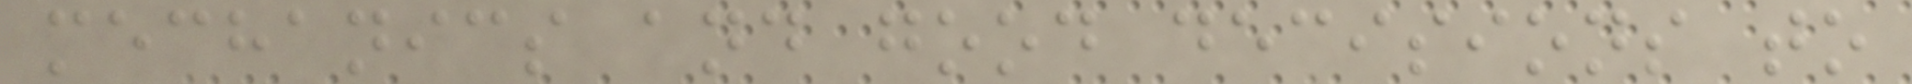mechanics and good decisions to
